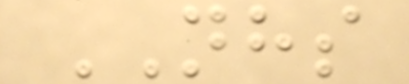NHS
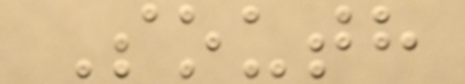South
